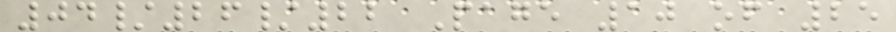04/26/22 Page 10 of 25
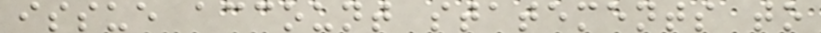issue account statements to
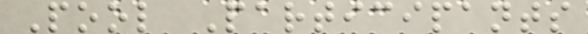Pool Participants
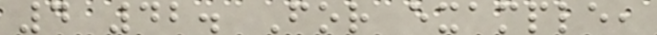4 42. For example,
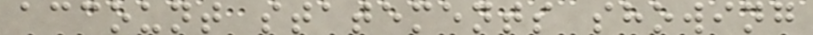account statements showing
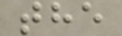the
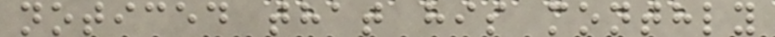noticed that his monthly
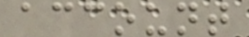account
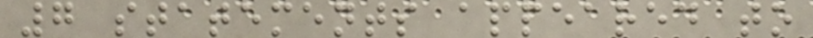7 statements appeared to
